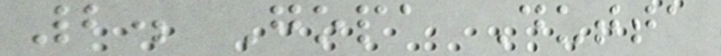2. Gopa Dutta
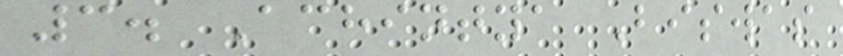3. Achintya Biswas
